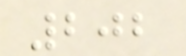202
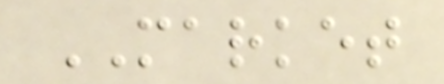MARKET
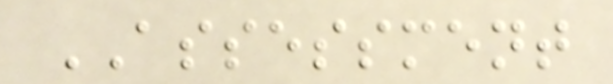ASSESSMENT
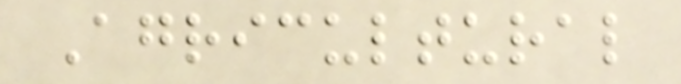Agricultural
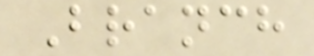Branch
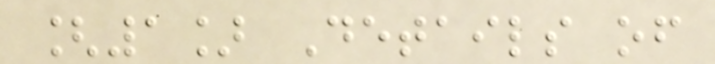[1] Details of
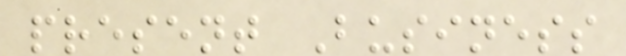present Business
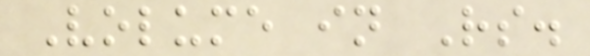Volume in Rs.
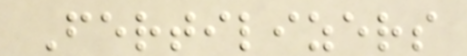Fertilizers
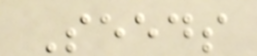Seeds
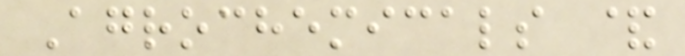Agrochemicals &
